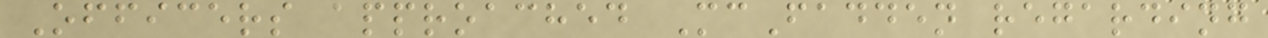Officers approached McFadden regarding
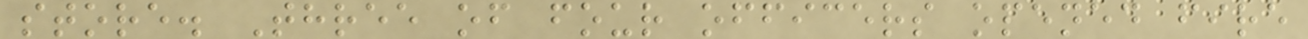store. Three of four officers opened fire
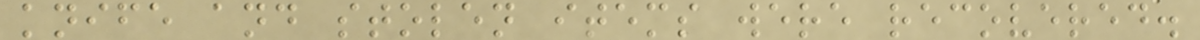knife and stolen items were recovered.
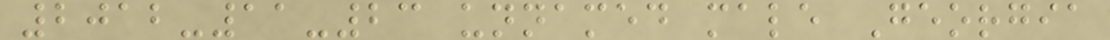2012-11-23 unnamed male Georgia
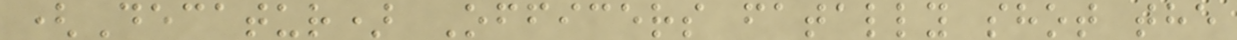(Decatur) Officers fatally shot the
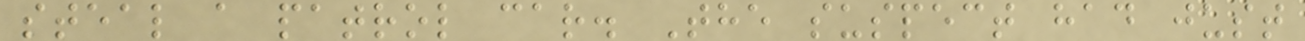steal a patrol car. The suspect had just
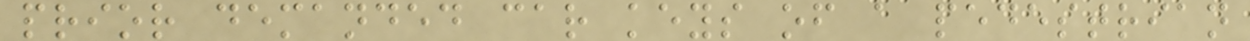prior demanded car keys of a pedestrian
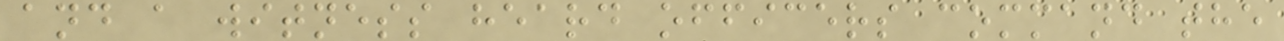and a witness heard officers command the
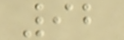92
